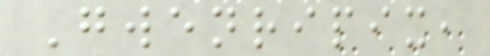Gwenripix,
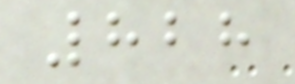828
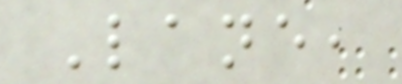Lane,
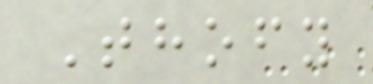Thofy
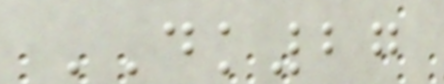DK27
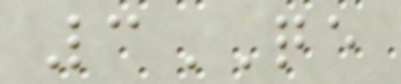3QE
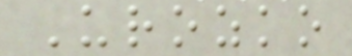Urozko
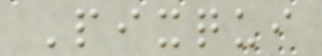Pixqui
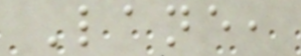Lane,
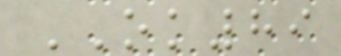OK89
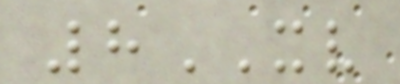8XV
